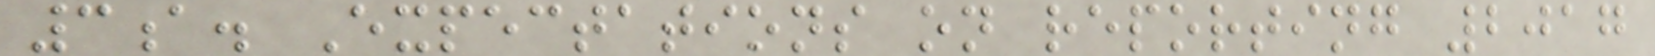3a. Expectations on reporting 2017
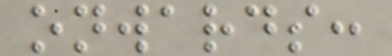onwards:
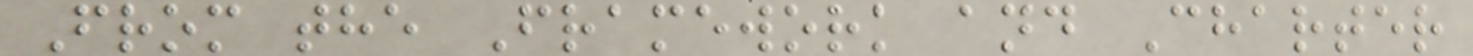From the Framework and Charter
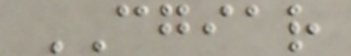CGIAR
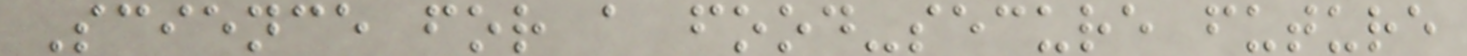Science for a food-secure future
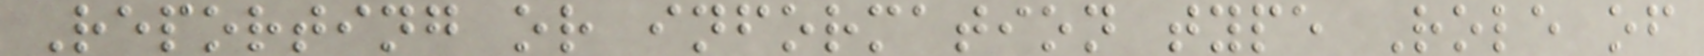Reporting or information type Role of
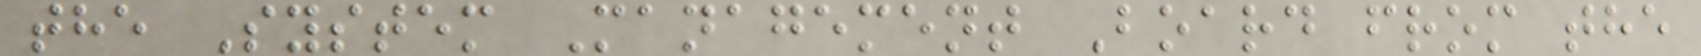the System Management Board from the
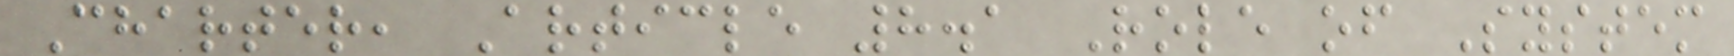Charter, Article 8.1 Role of System
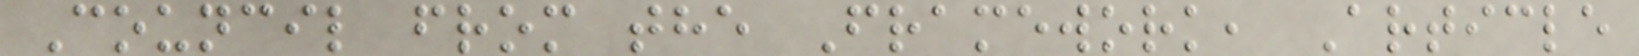Council from the Framework, Article
